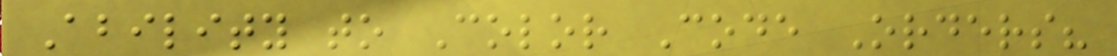Ability to Color Code Orders?
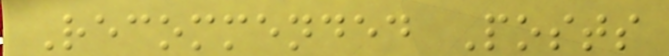Recommended Posts
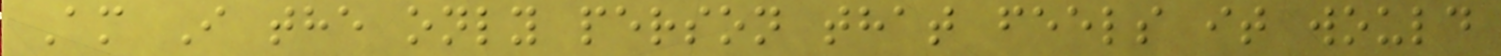Am I the only person that feels it would
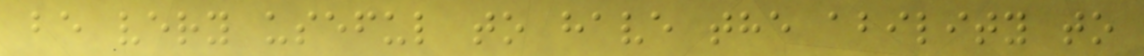be very useful to have the ability to
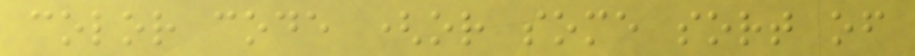color code (or some sort of
